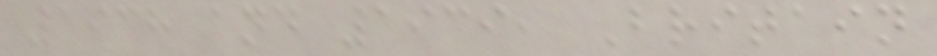1938 and 1939, Britain
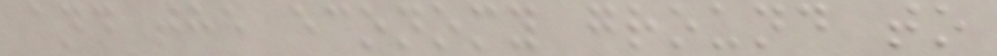and the economy ground to
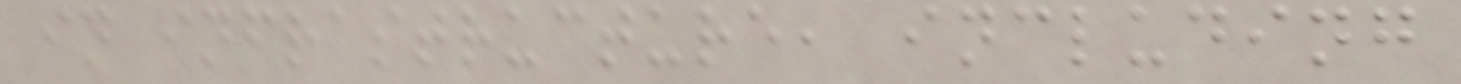in infrastructure, including
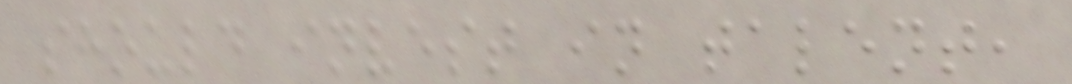should invest in talent,
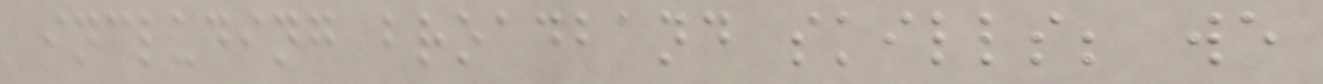including broadband skills; we
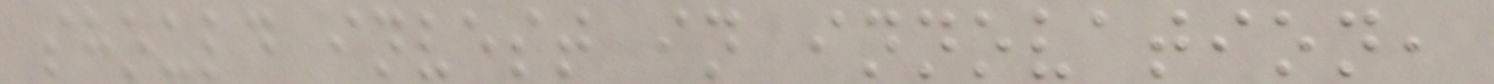should invest in innovation,
